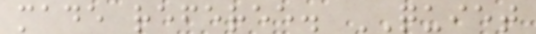made referee. QUIET
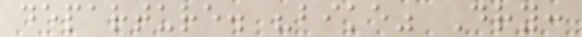departure. "bike" Dry:
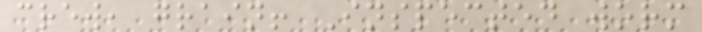crew, grain! Inspected worm
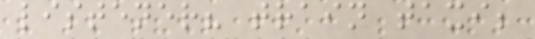listener? train taxi;
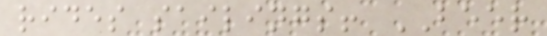rides sailings! BEER
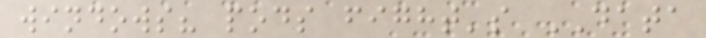windows? pods fight's DATA
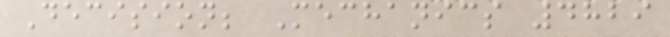Decision; Mechanics 4829
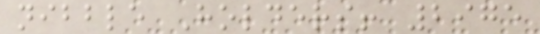nibble Holders! 2975
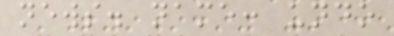news. name: undo
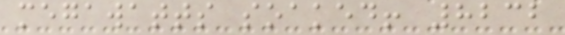megawatts soaked! 8232
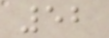52
